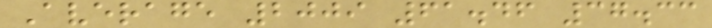Average 2009 61.46 37.33
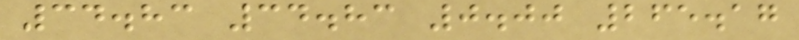34.83 34.83 0.00 265.17
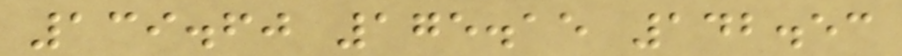139.60 175.15 142.53
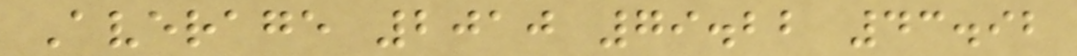Average 2010 79.22 43.92
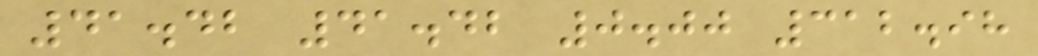41.42 41.42 0.00 312.98
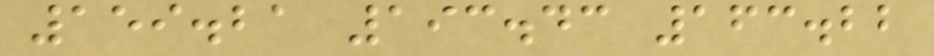159.21 193.43 163.22
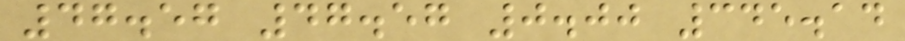47.57 47.57 0.00 345.14
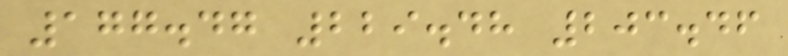177.47 229.48 203.46
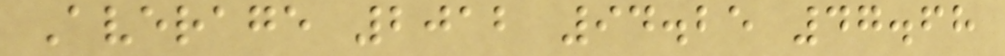Average 2012 94.25 47.68
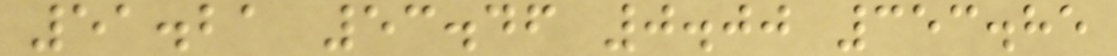51.21 53.46 0.00 353.85
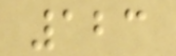123
